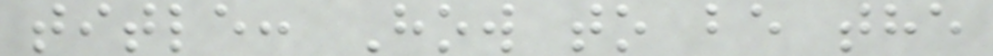title: How to be the
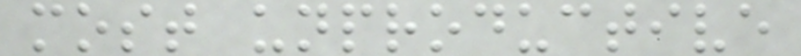most unproductive
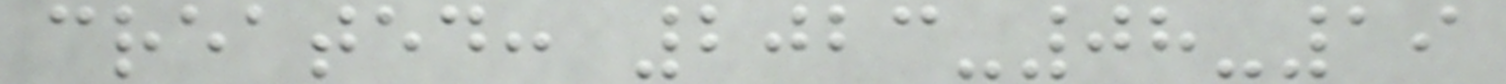created: 2023-08-19
